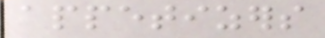appetizers
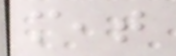meat
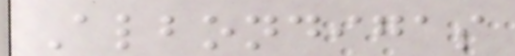Albondigas
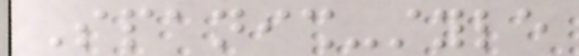Spanish-style
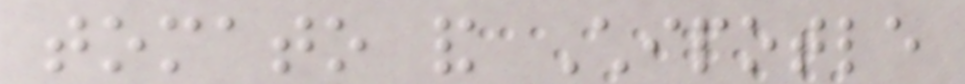tomato and Chipotle
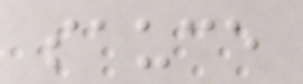sauce
